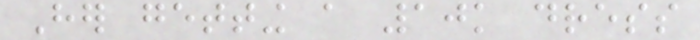Her getting a 10k dress
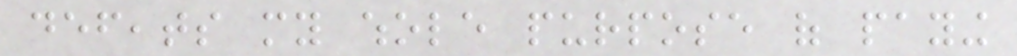defeats my whole purpose of paying
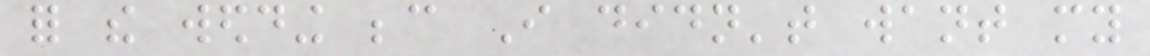for the wedding because I didn't want my
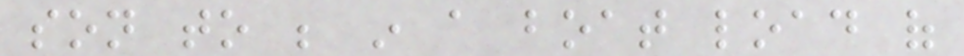son to be in a boat load of
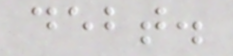debt.
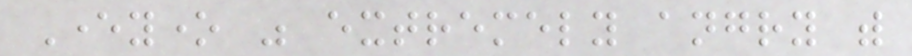Everyone was extremely angry with
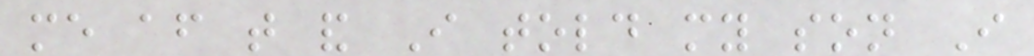me after that and I told my son I
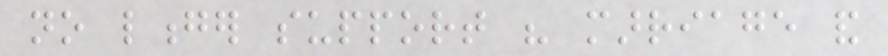no longer support his marriage and
